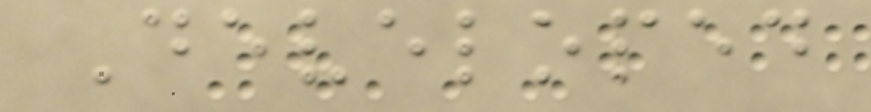Developed
